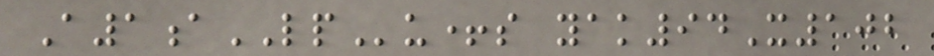A1aLPu+s yak94X102
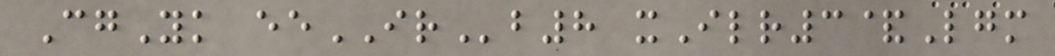CgYk eeIRb8 xIlr3&Lgm
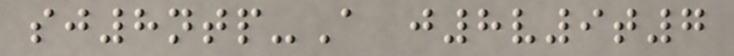sj8ntp-A j8v9t7
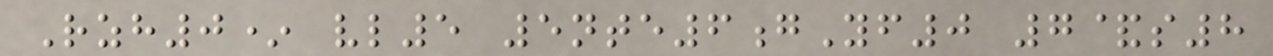Rzh0* vl5 5nte6gYf0 7&s8
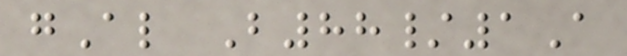gAl B88/1A
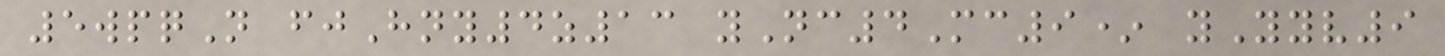5wpqN fjHny4z13 yNc4Mc9* yYyv9
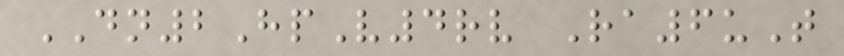DN2HpV4rv Ra6uT
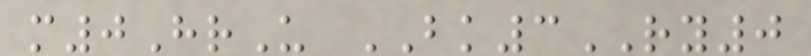m0HrU BK3RY0
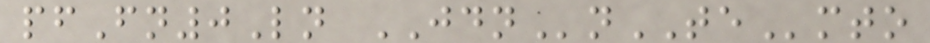pfFn0Ln JDNnTEmto
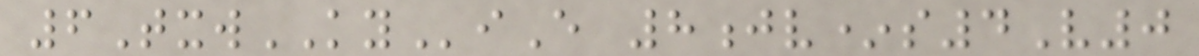6TxwKYiE 8jv*s4V0
